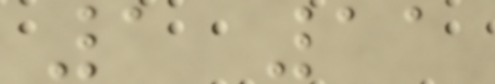1 11
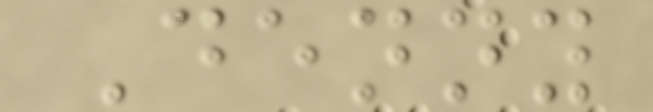Denny
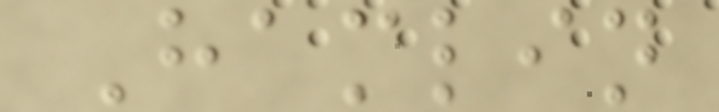Hamlin
